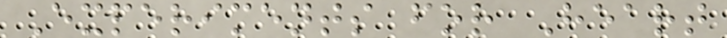Experiments for Heart
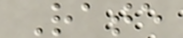Rate
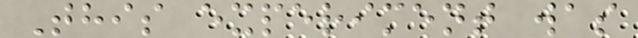This experiment was
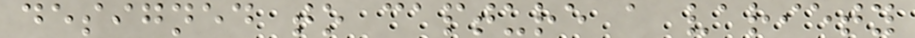designed to capture a variety
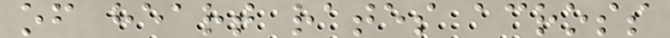of heart rates across
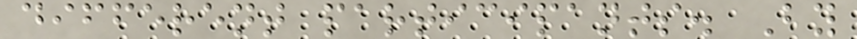different participants. By
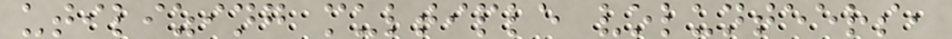utilizing multiple volunteers,
